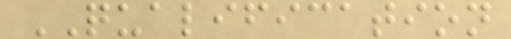QUALIFICATION
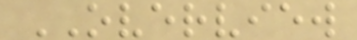OVERVIEW
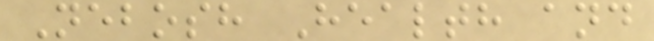Nebosh Health and
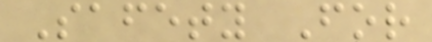Safety For
